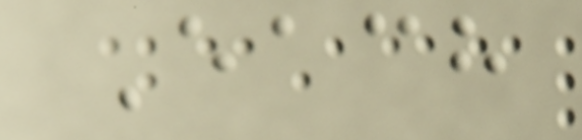Each
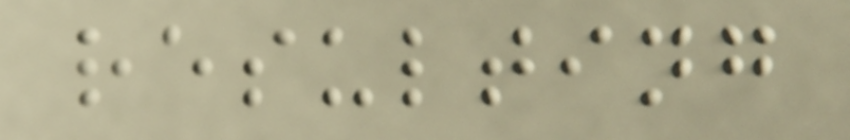resulting
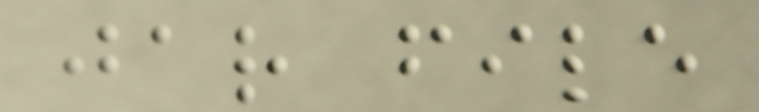jar file
